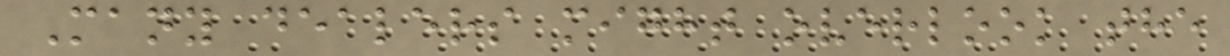Many dealers might overlook the
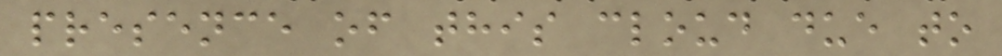presence of this cloud due to
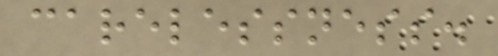carelessness.
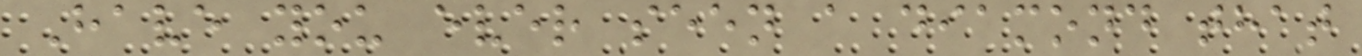Have you ever seen a diamond that
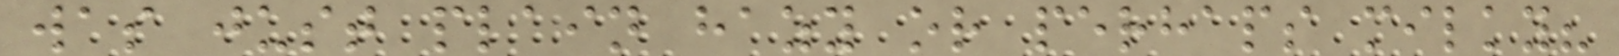was just plain hazy or perhaps milky?
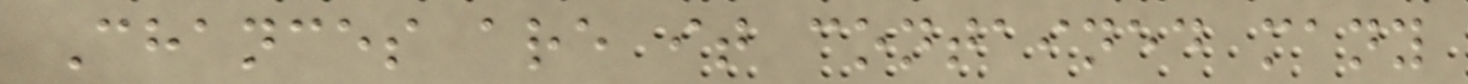Chances are it contained many
